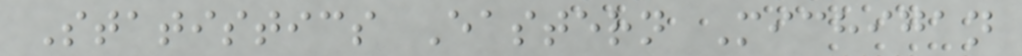Statistics Eastern Michigan
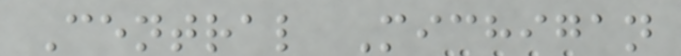Central Michigan
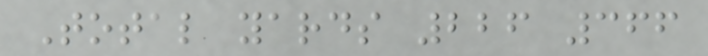Total yards 226 366
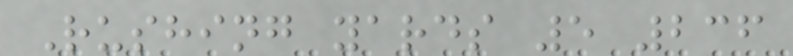Rushing yards 5 236
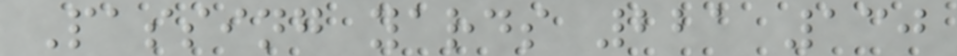Passing yards 221 130
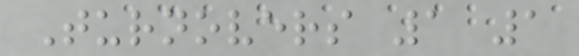Turnovers 1 1
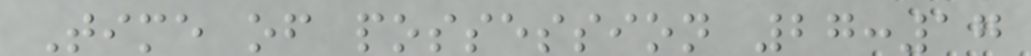Time of possession 27:17
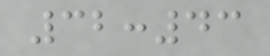32:43
